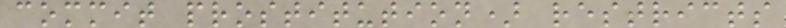commit prostitution) restricts
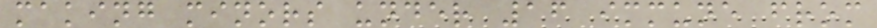making minors under 16 immune from
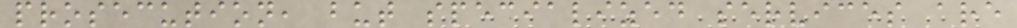prosecution, but specialized services are
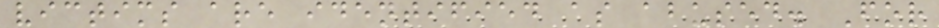victims are identified as abused. For
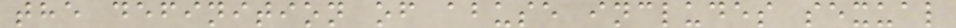the definition of abuse includes sexual
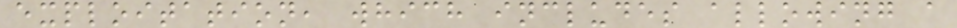exploitation, which includes allowing a
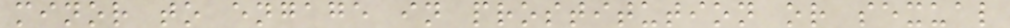minor to engage in prostitution or sexual
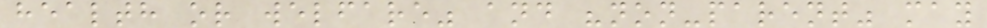health or welfare" and "non-parent" may
